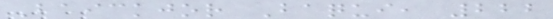Baickjor Baqui, 222
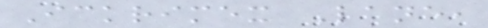Ickrimex Lane,
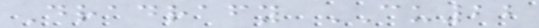Dradrafy CU22
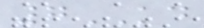7KD
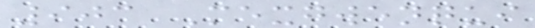903 Mexgwenqui
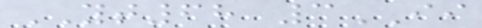YT68 3II
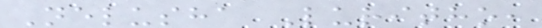Nelusha Luritho,
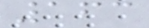163
